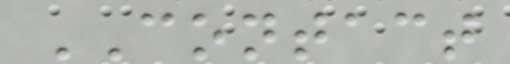CONTACT
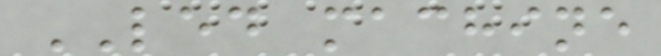LED machine
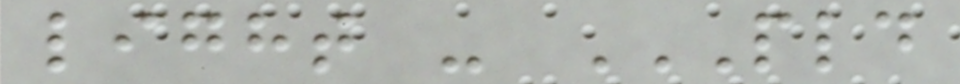light - PLD
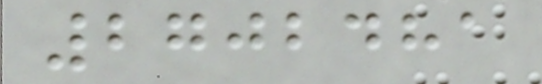2702481
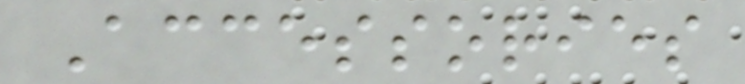Accessories
